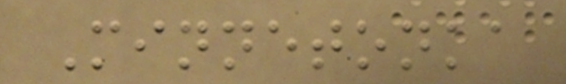Minnetonka
